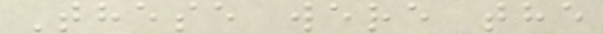These were the
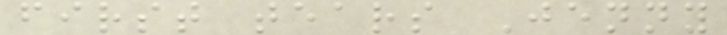first tears Jenny
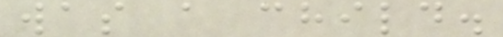was a child.
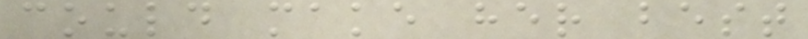could make her best
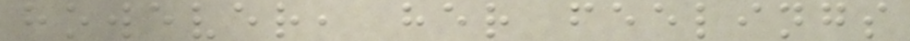however, her feelings
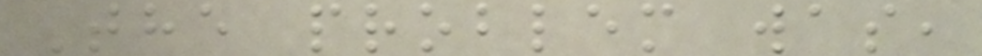The problem was,
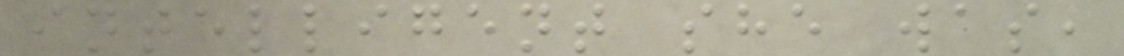intelligent she was,
